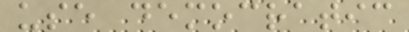use democratic
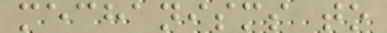mechanisms to
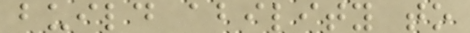build ability to
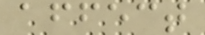affect
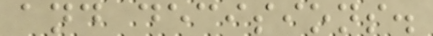and decisions.
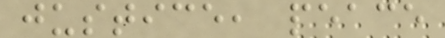justice, peace
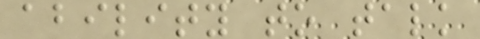ability to talk
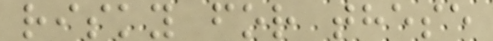risky for these
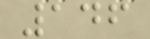146
